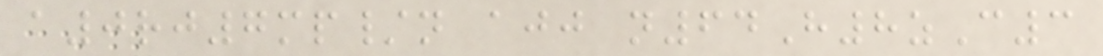a0rj7mp/n ajj n64H8zC3
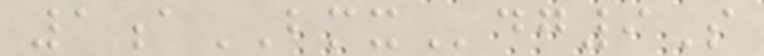1aBMXdg9S
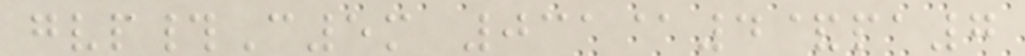gvp#C5m 031@4&pa7
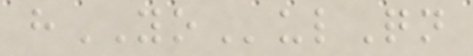hYOulQn
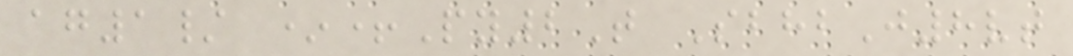ag1/ *+Py2T SbhbJ8vt
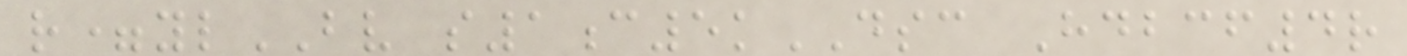r=ylBV s1c5kDSC Hdbcf4r
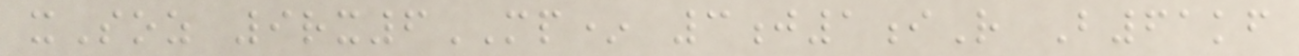xSoz 9rx6MP* 3j1iR B61kf
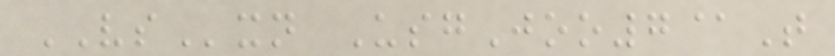VSxn UsgJoo7@T
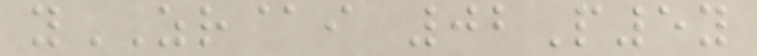yZR@i 02P5y
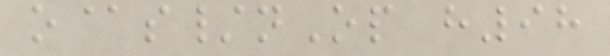o@s/nOp h98
